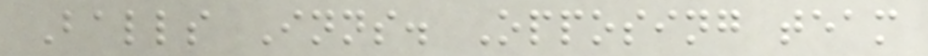Balls Inns. Opposing team
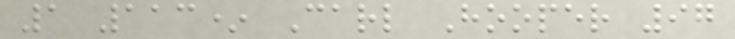1 113* Carl Hooper 97
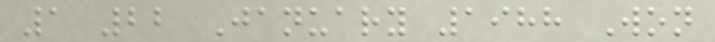1 22 January 1988 Won
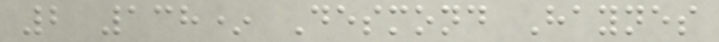2 138* Desmond Haynes
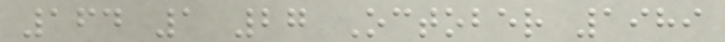164 1 27 October 1989
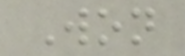Won
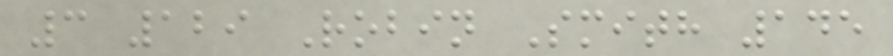3 129 Robin Smith 145
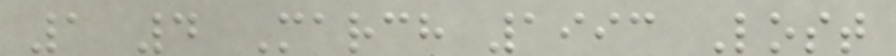1 4 March 1993 Lost
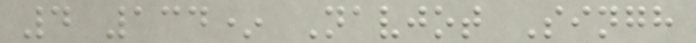4 134* Navjot Singh
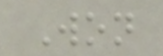Won
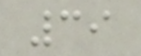39
